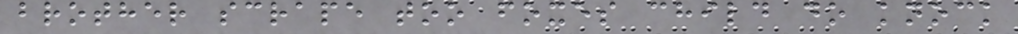brother scrape too foxes child do knock
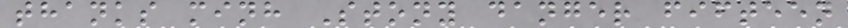thanks minh Stony danger fifteen
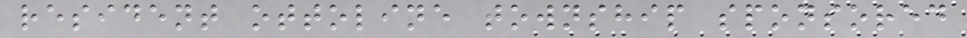resident ottoline township sponsored
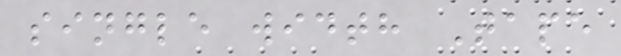single width Tape
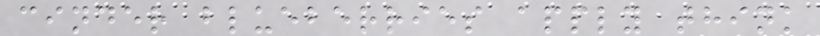cinder blueberries apply think
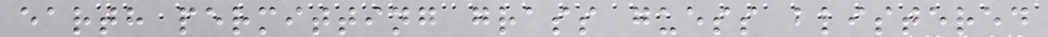earth permitting grass guess blistered
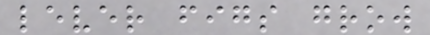lever figs grow
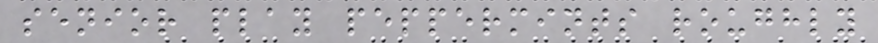senior play peppermints roughly
